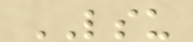LSU
